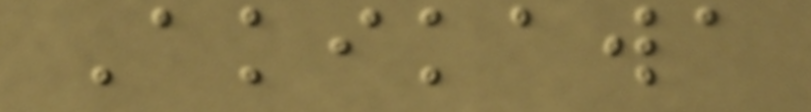Akikawa
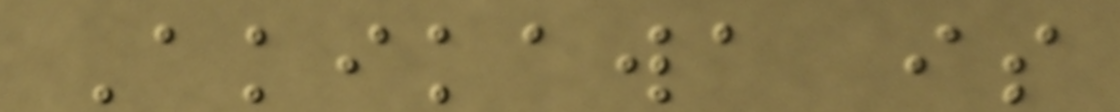Akikawa is
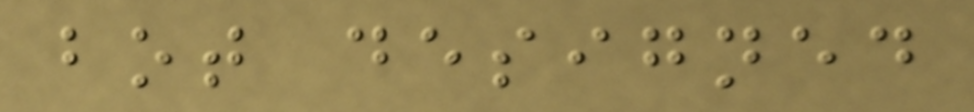bot designed
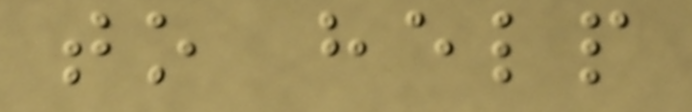to help
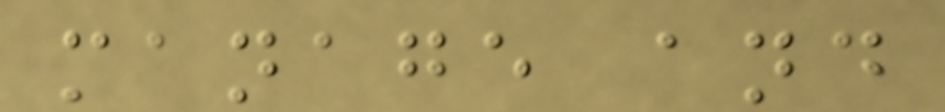manage and
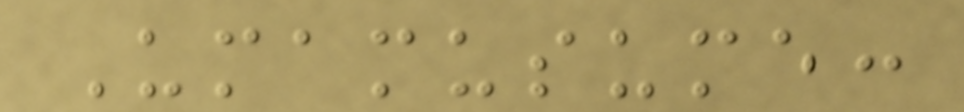Umamusume:
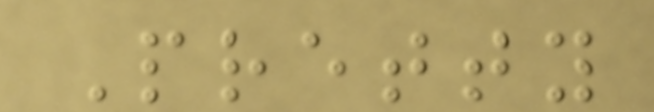Pretty
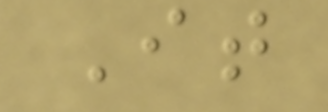It
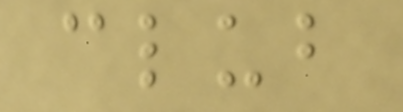club
